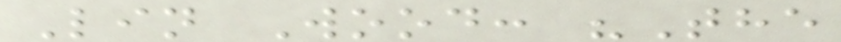Lin Wood: "The
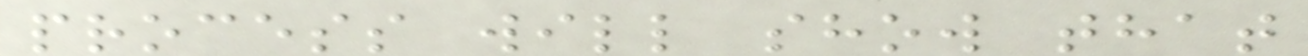process will show that
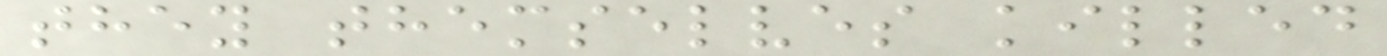they themselves killed
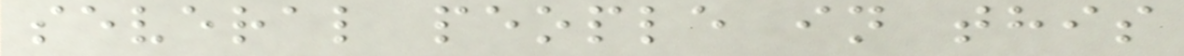several people in this
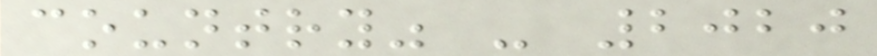country" - 2020
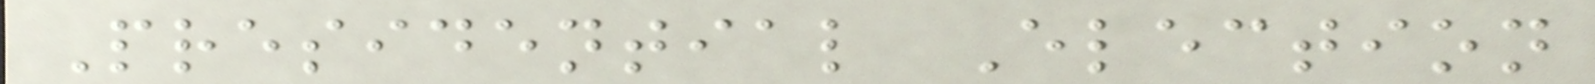Presidential Election
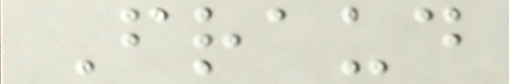Fraud
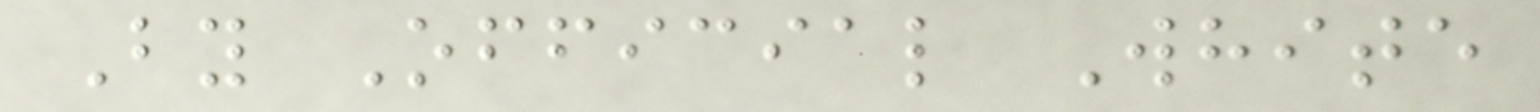By Official White
